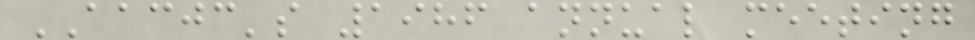AACJC's 1986 annual meeting
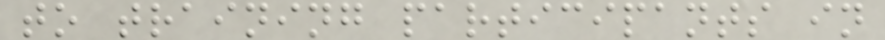to training participants in
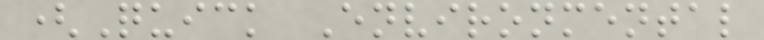(Quick Environmental
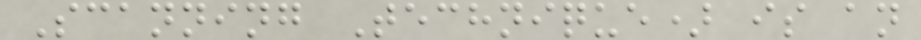Scanning Technique) is an
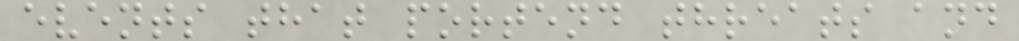events that portend threats and
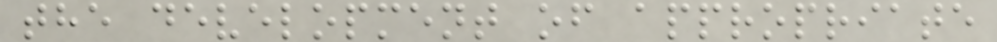the development of appropriate
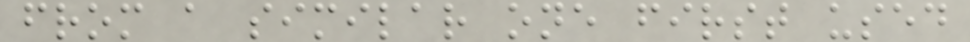from a similar one first used
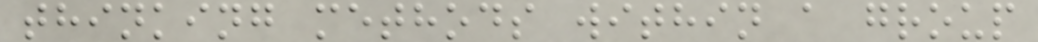thinking methods within a group
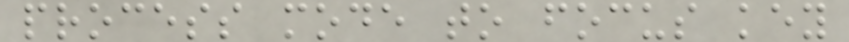process mode to focus key
